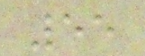55
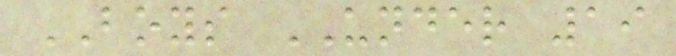BOYS UNDER 19
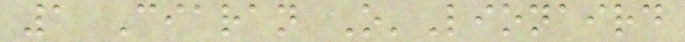1 Ciaran O'Lionaird
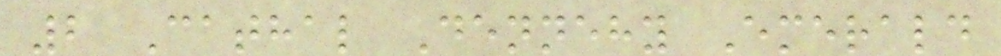2 Cathal Dennehy Emerald
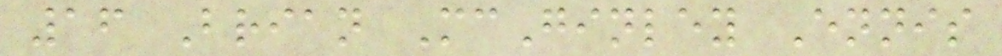16 Brian McGinley Ennis
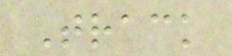Track
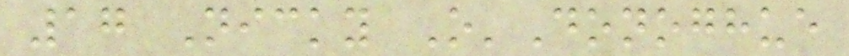17 Nicky O'Donoghue
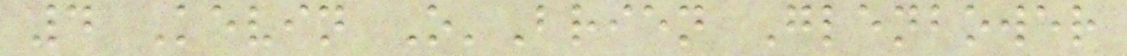4 Kevin O'Brien Glenbower
